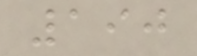190
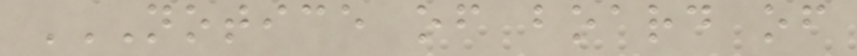NOTICE OF BOARD OF
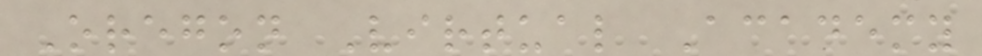Oregon Virtual Academy
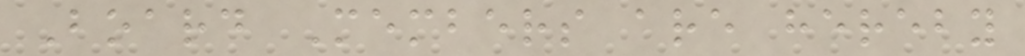Board Members are hereby
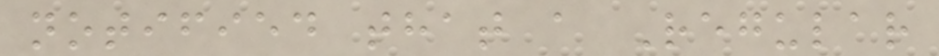notified that a Regular
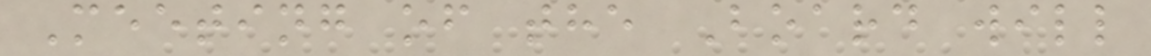Meeting of the Board will
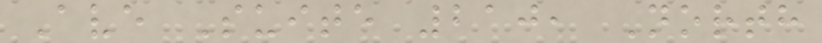Ave Suite 210, North
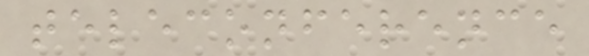teleconference
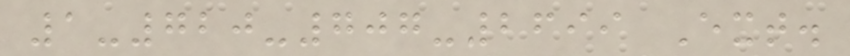1-720-707-2699 Ext.
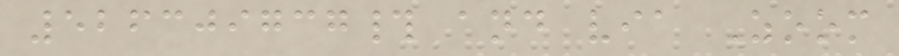526309737# and via Zoom
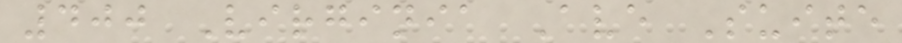400 Virginia Ave Suite
